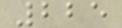225
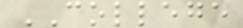COLLEGE
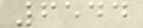6544
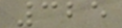325
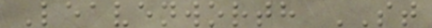Leavenworth ST
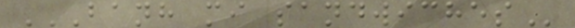BANH MI SANDWICHES
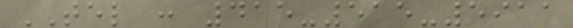TEL : 415-515-5911
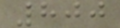800
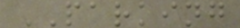PARKING
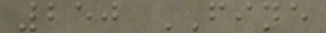250 FINE
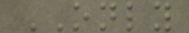ONLY
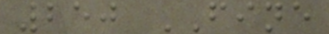250 FINE
